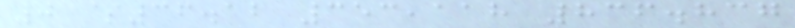0 $36.12 353,118 836.837
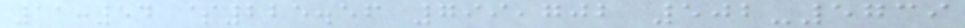11:54 $225.56 799,702 502-5739
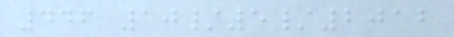446 10/5/2012
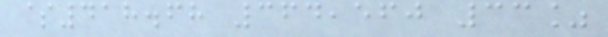$418.68 364,560 33%
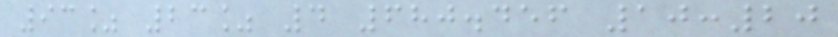93% 23% 4 680.456 10:20
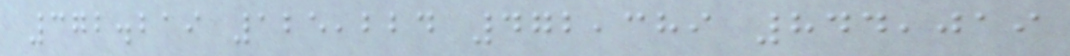372.219 125,224 472,389 844,019
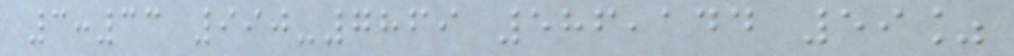3:33 990-7869 586,144 59%
